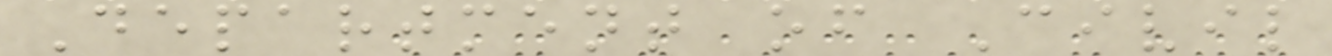Department of Civil
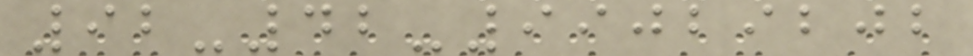92-42-99029202
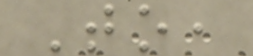To,
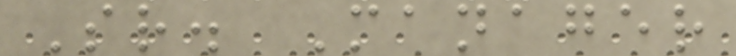Sr. Manager
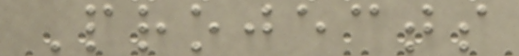Projects
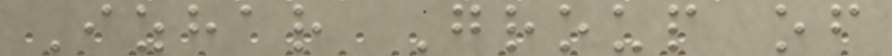Izhar Group of
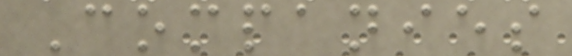Companies
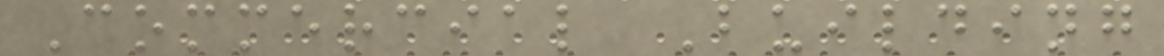Commercial Building
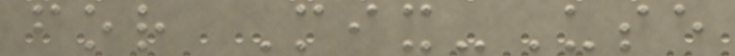for Mix-Use
